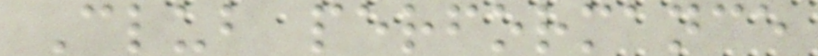Club performance
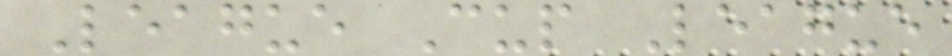League Cup League
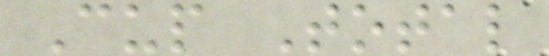Cup Total
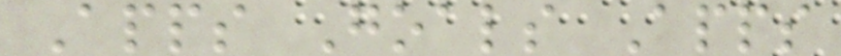Apps Goals Apps
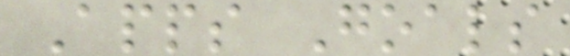Apps Goals
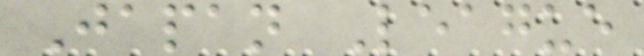Japan League
